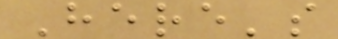Here's
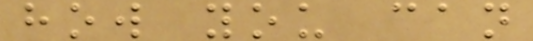how you can
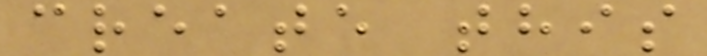create this
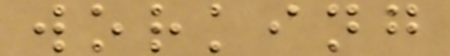working
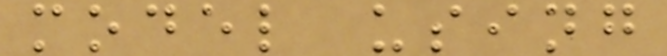model using
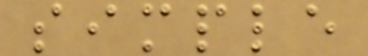simple
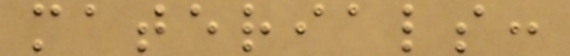materials:
